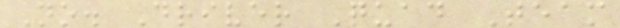No. Driver Quad Team
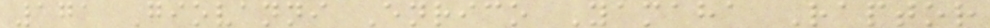171 Giovanni Enrico Yamaha Raptor
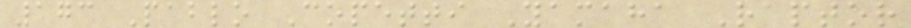173 Pablo Copetti Yamaha Raptor
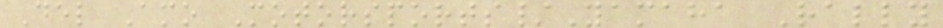Del Amo Motorsports/Yamaha Rally
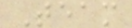Team
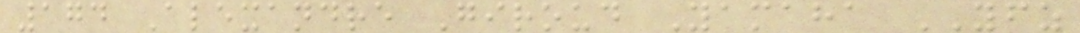174 Alexandre Giroud Yamaha YFZ
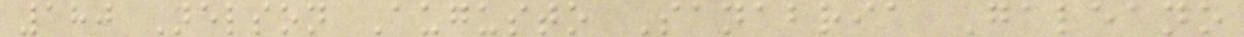180 Nelson Augusto Sanabria Galeano
